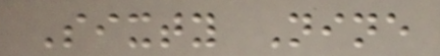Sixty Nine
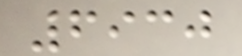6930
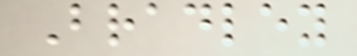Bradley
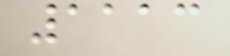1113
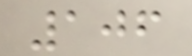106
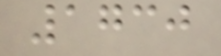1730
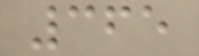365
